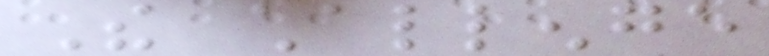The challenge
